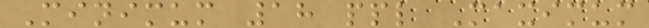Minimum 18 ppl Maximum
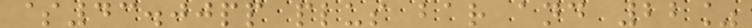$43.00pp plus bar and 22%
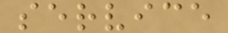service
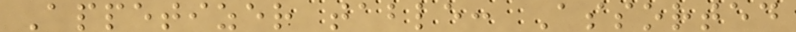Appetizer table: Assorted
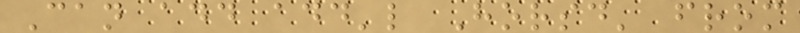Can add add'l Horsd' from
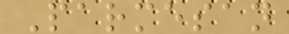Parmesan
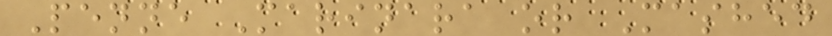Penne Marinara or Mashed
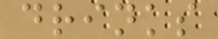drinks
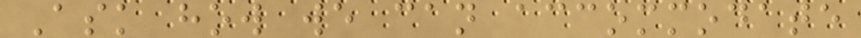Ask how we can accommodate
